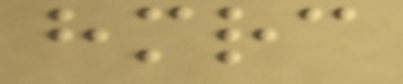hmrc
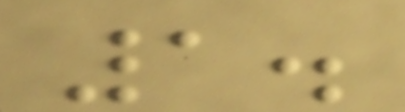1.
